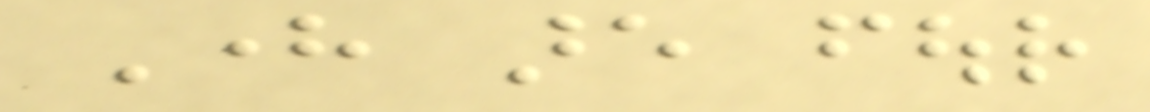Here are four
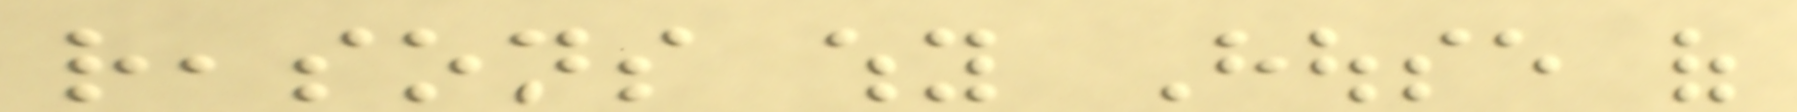reasons why House of
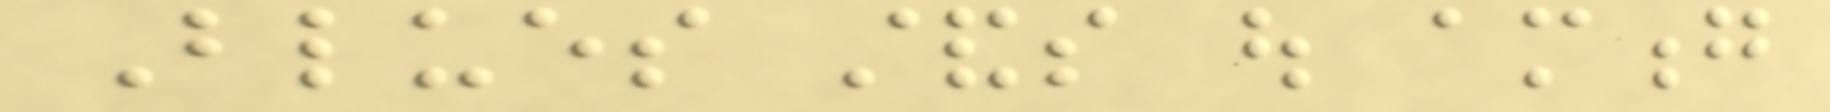Blues stands out among
